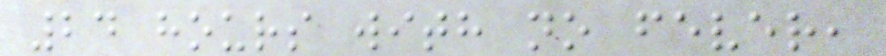24 hours with no fever,
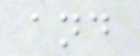and
